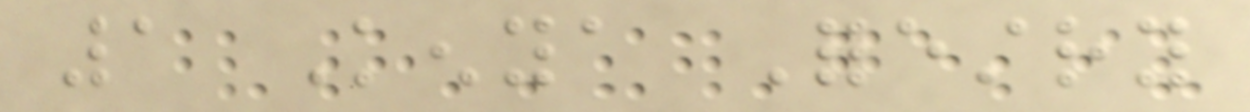1 Kenya Forestry
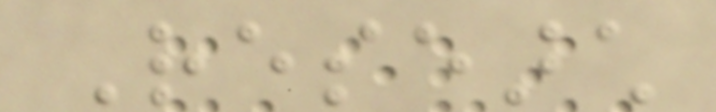Research
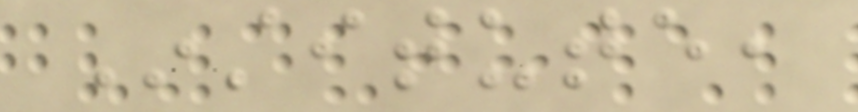Institute,
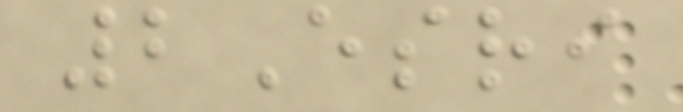2Esri
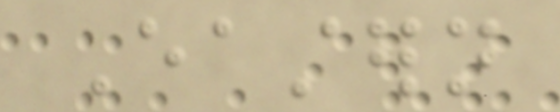Eastern
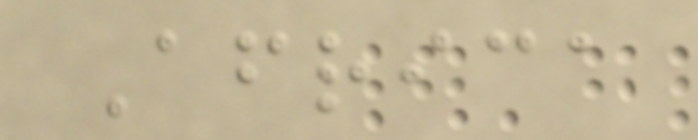Africa
